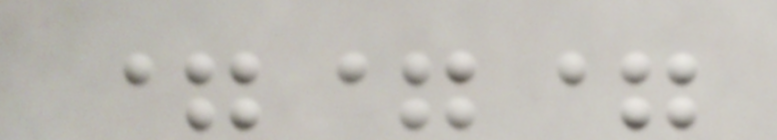===
